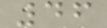46
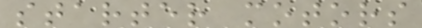starter motors
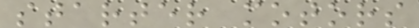starter motors
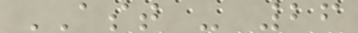AST - 26
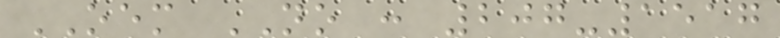OEM NO : 207-1517
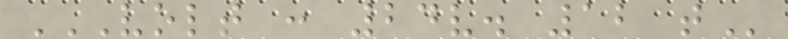VOLT : 24V. 12 T
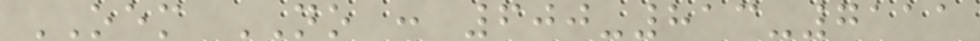OEM NO : 600-813-7111
